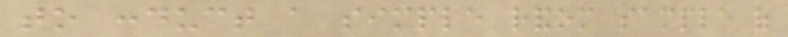to conduct a simple random sample of
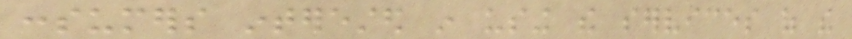consumers interested in using the services of the
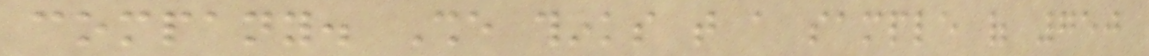company. She thinks that a sample of 750
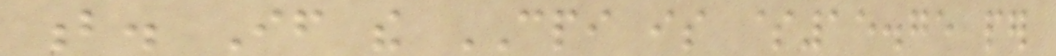b. If the CPI is $15.75 per
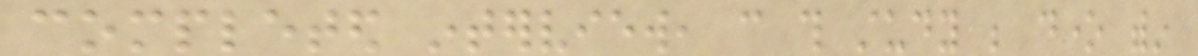completed interview, can this study be done within
